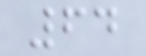64
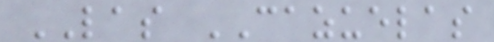LAS CAZUELAS
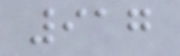917
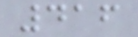416
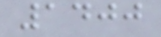1400
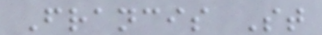Francis St
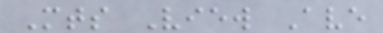Mts View Ave
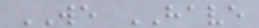WE HAVE
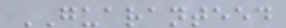GUARANTEED
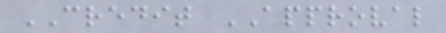CREDIT APPROVAL
